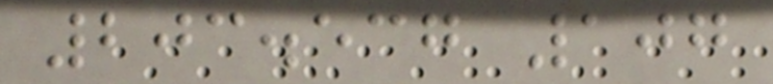203.537 107
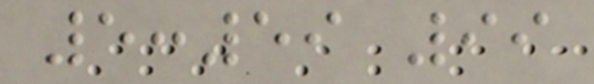5:59 99
